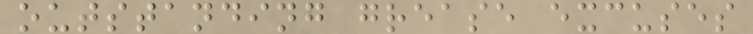outstanding grease excuses
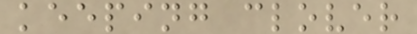keeping clover
